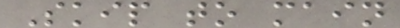Skip to main
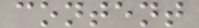content
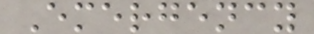Emergency
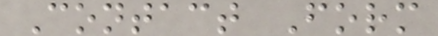Contact Form
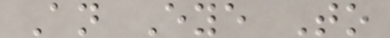An Eye To
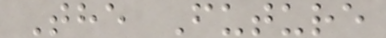The Future
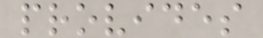provides
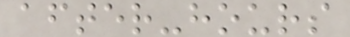after-hours
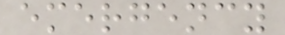emergency
